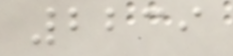2239
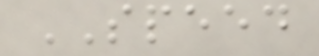SPEED
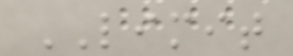LIMIT
